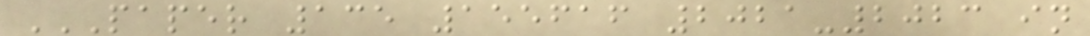PAPER 135 155616 2021-2023 IN
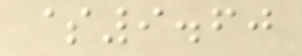$9.60
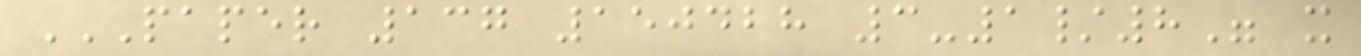PAPER 137 150428 3-1/8" X
